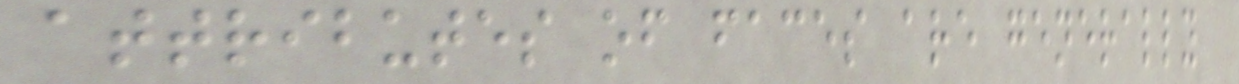attributes of faces are generally
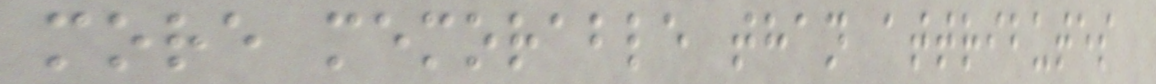more memorable than attributes
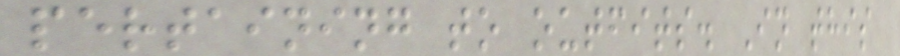pertaining to outfits. In this
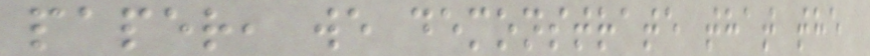paper, we demonstrate that the
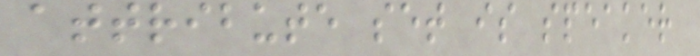attribute set is speaker
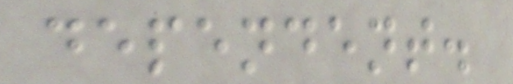dependent.
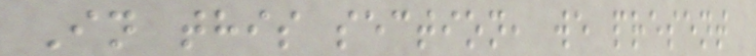In this section, we present
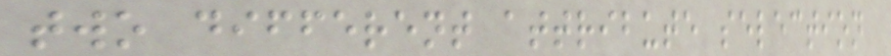two different attribute selection
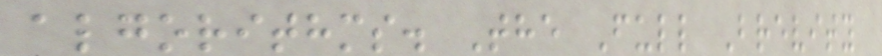algorithms. The Full Brevity
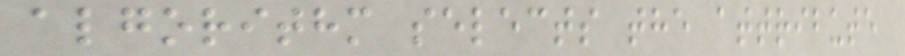algorithm selects the attribute
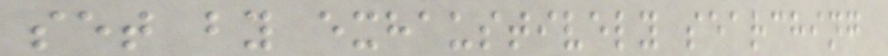set by exhaustively searching
